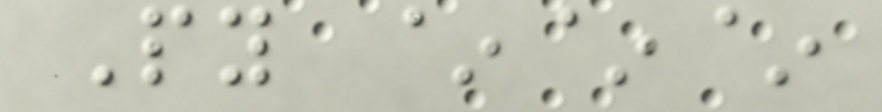Py ~~~
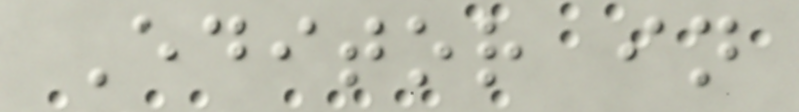Editor in
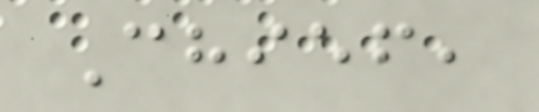Chief,
